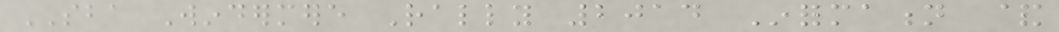SBA Windermere Rally 2014 Information &
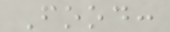Food:
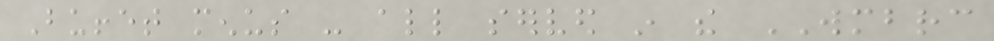Buffet menus - all served in the WMBRC
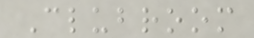Clubroom
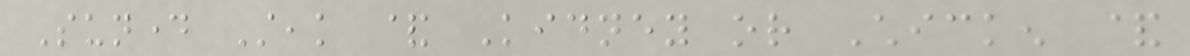Sunday Steak & Kidney or Chicken &
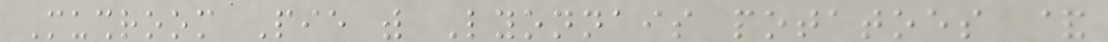Mushroom Pie with Lyonnais potatoes &
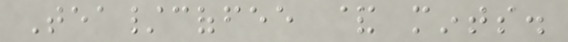Tea/coffee & mints.
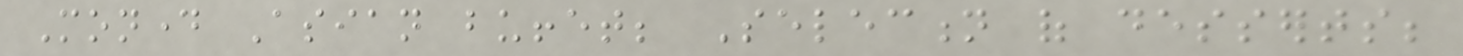Monday Asian buffet; Selection of desserts;
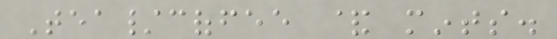Tea/coffee & mints.
